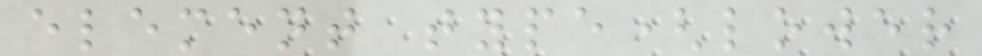element type(lower
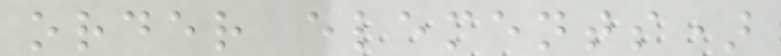order elements)
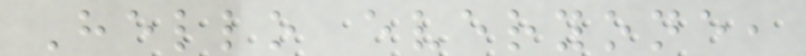Hello everyone,
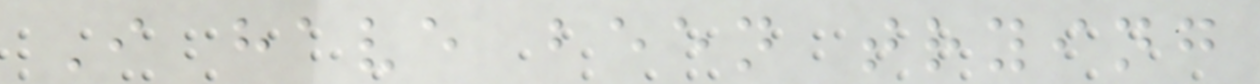I have been trying
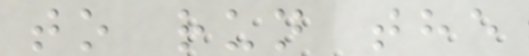to run the
